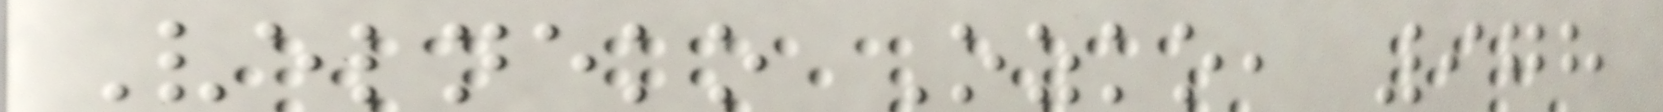Velneko Ozko, 978
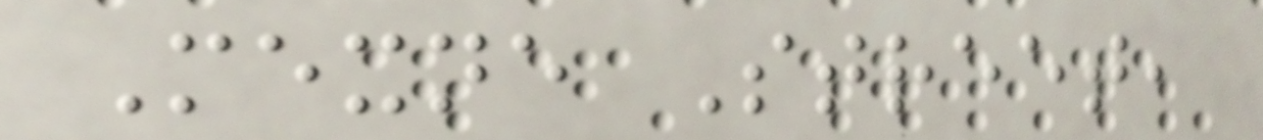Mexne Street,
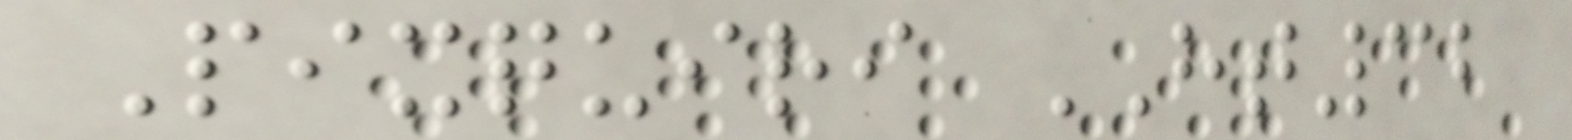Pixquiri HT32
